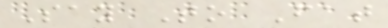Say To Fat
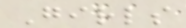Girls
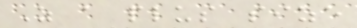As a plus size
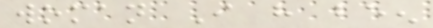woman I have been
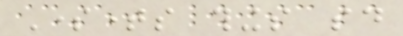Sometimes things said
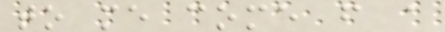to me come from a
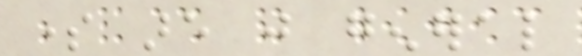some are just general
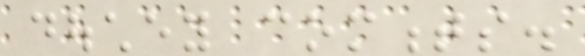douchey comments.
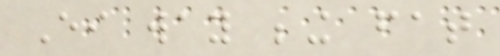Either way being fat
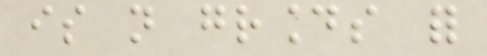is not grounds for
